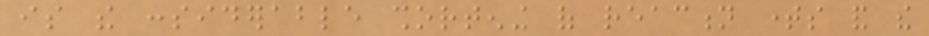is the considerable shortening of reaction times and the
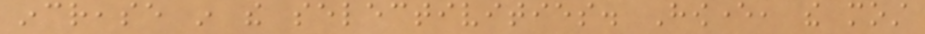increase in the selectivities. However, the most
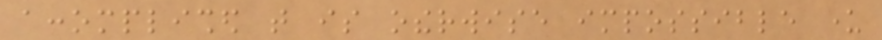accomplished that is otherwise impossible under
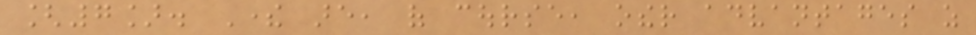[7]. There are, of course, other advantages as
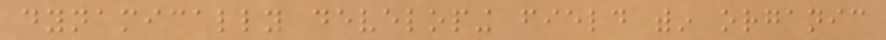dynamically developing field within organic
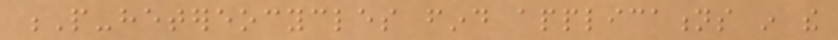P-hetereocycles find applications in the
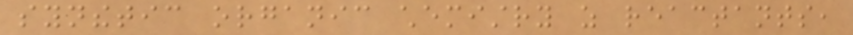synthetic organic chemistry as reactants,
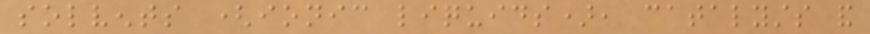solvents (ionic liquids), catalysts and
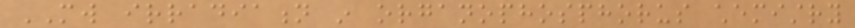MW irradiation in organophosphorus chemistry
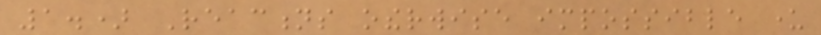1.) Reactions otherwise impossible under
